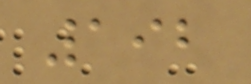192
